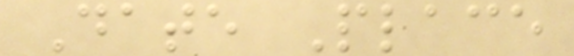Date Place
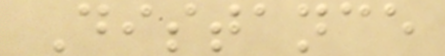Distance
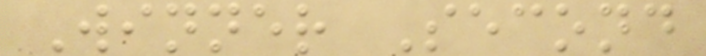Winner Second
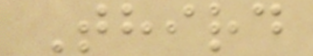Third
